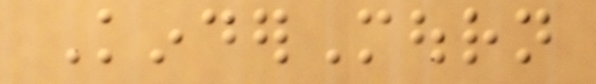KinderMourn
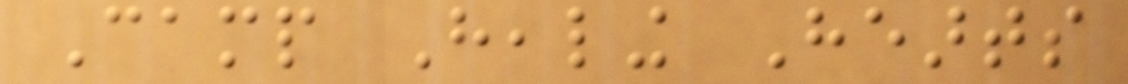Camp Healing Hearts
